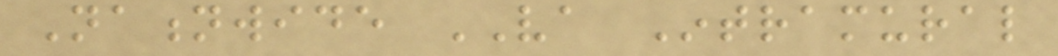Nationwide VA Intramural
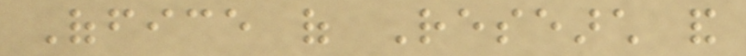Office of Research and
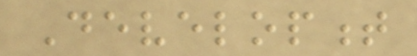Development
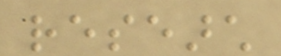research
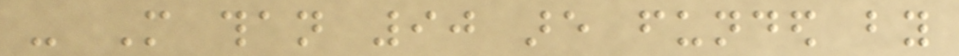- More than 90 are funded by
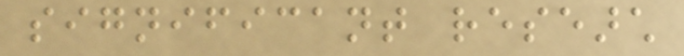significant research
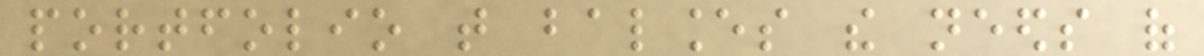portfolio that balances the needs of
